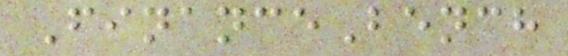FinanceBench
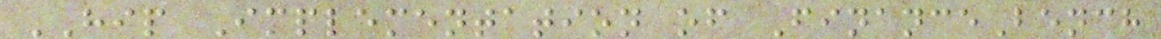HIP Implementation of FinanceBench
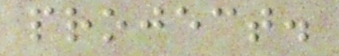project.
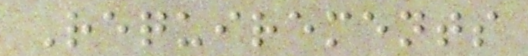Requirements
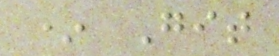* Git
